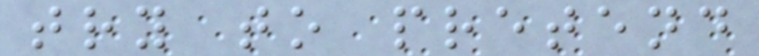try to pretend
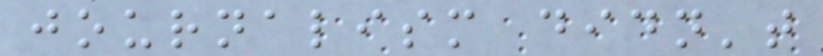journalism didn't
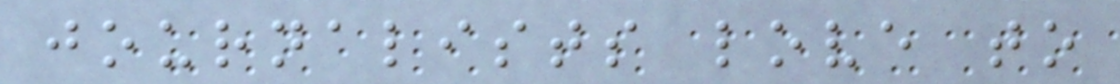journalists love to
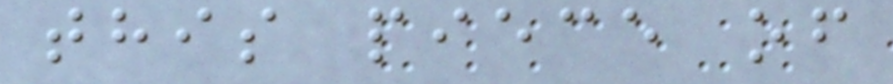this piece of
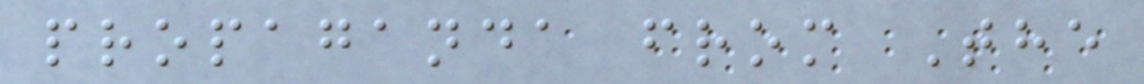propaganda from The
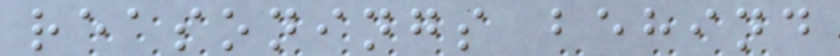reasonings behind
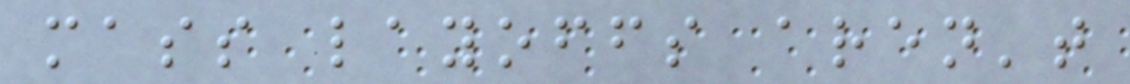mass layoffs aren't
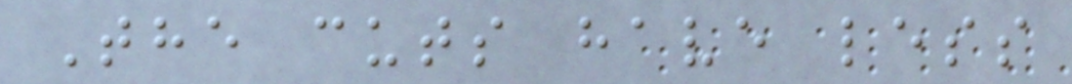The cuts have less
